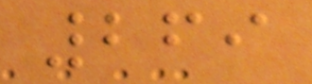269
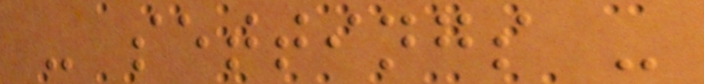- settings -
